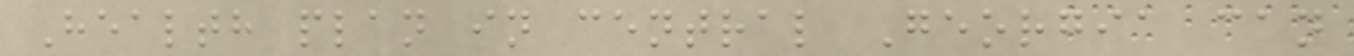Health plan in central Georgia can
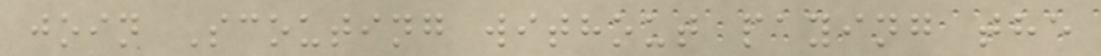join Scouting without paying the
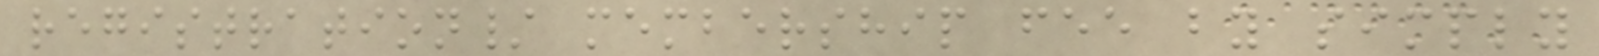registration/ membership fee by simply
